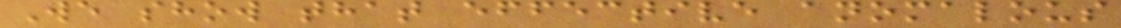We show that effective anomalous
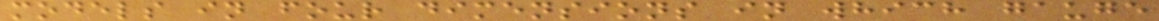models in four dimensions in which gauge
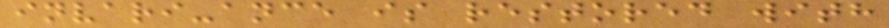invari-ance is restored with
